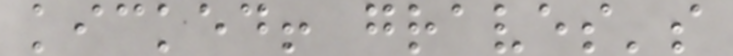kicked! graves's
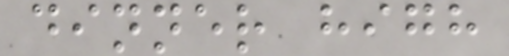dinner high
